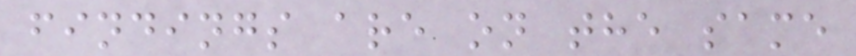findings are on the same
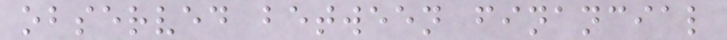observed between financial
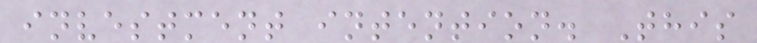investment intention. This
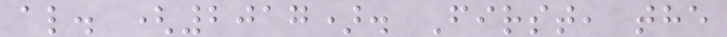al. (2017). First, the
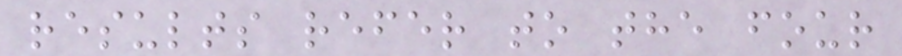results refer to the four
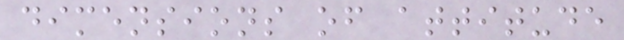dimensions of attitude
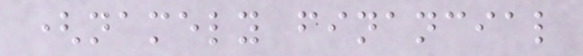(namely financial
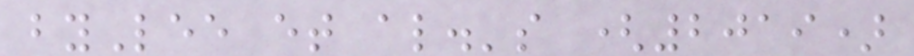byLee et al.'s (2019)
